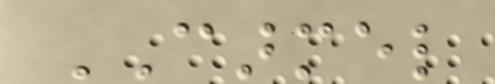CARMEL
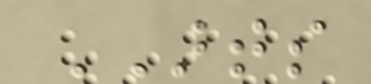ARTS
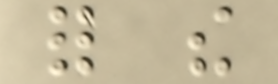for the
